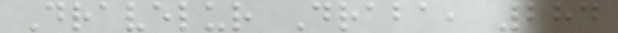Dravelur Draba, 284
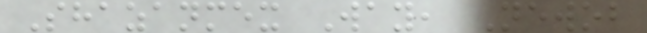Shazanmex Way, Newob
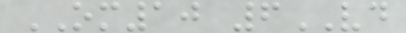OM10 6VD
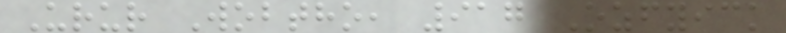Urur Wobtho, 917 Ozfyick
